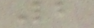2
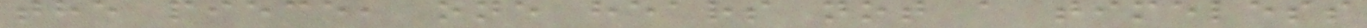the piece, one hears not a timeless
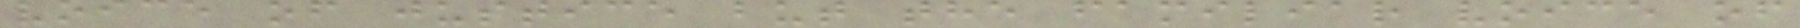voice of justice but the familiar voice of
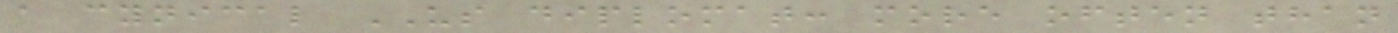a cynical US diplomat: more often than
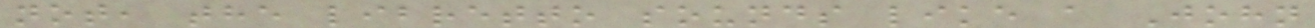not, the libretto sounds like a John
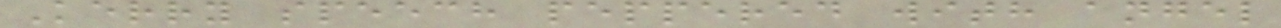Kerry speech peppered with angel
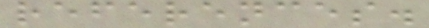references.
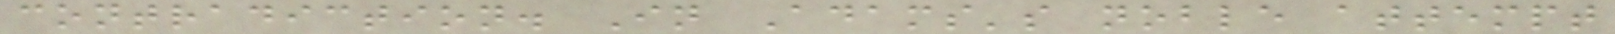contradiction. In Adams's noble attempt
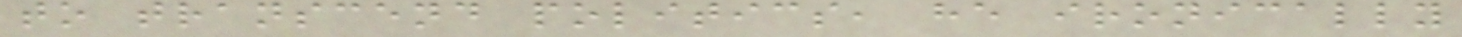to transcend politics, he ironically
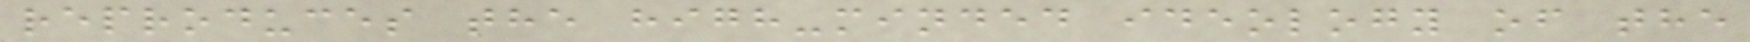reproduces the high-minded ideology of the
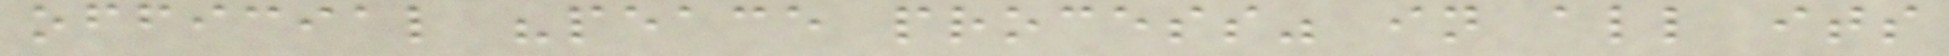official "peace process" in all its
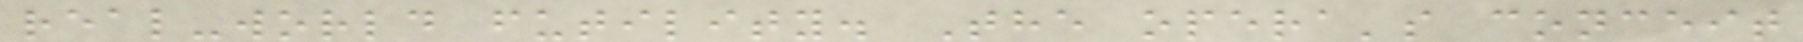real-world futility. The opera's conceit
